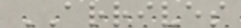ARRIVES
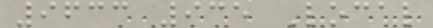9633 935 Local
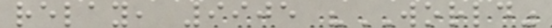relay, 9905 "WORLD"
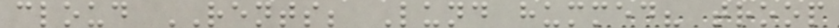cloud RENTS; Lund hummed? troop
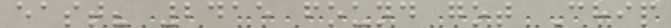east? 2415 found got Chip
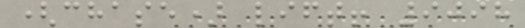(chase) lift! 9098
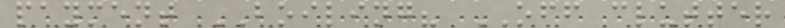payment BOILING? OFF clutter
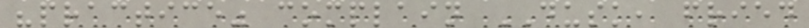"practice" complain DUSK, fried
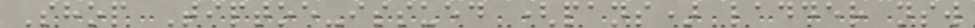Shop Tiptoe-issued (pans) ladder nsw
